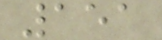151
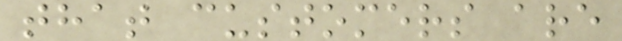that customers are
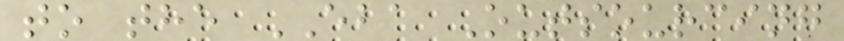to the EBA Outsourcing
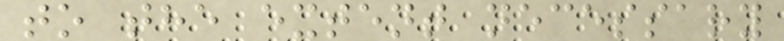to the extent necessary
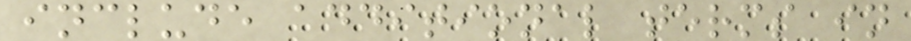include additional terms in
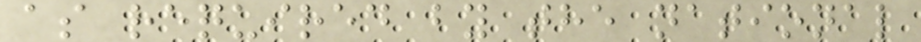as required by the national
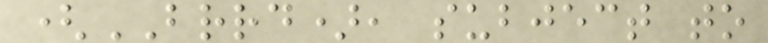(BRRD), subject to
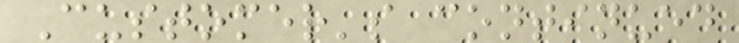Customer's continued
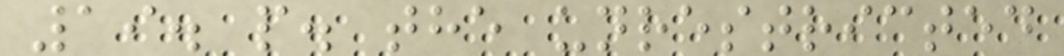19. p. the unrestricted
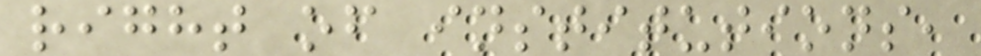right of institutions,
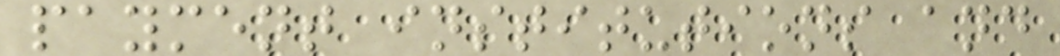payment institutions and
